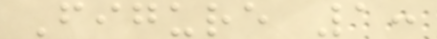Figure 1:
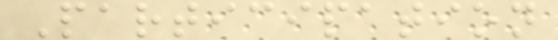Participation
